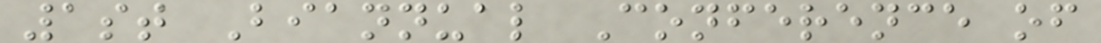1st Biannual Conference of
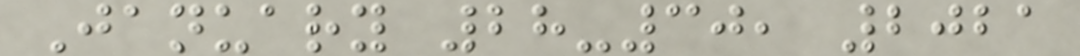January 28-30, 2021
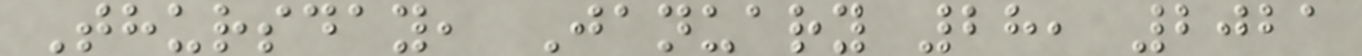Thursday, January 28, 2021
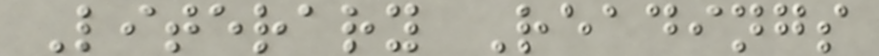Literary Readings
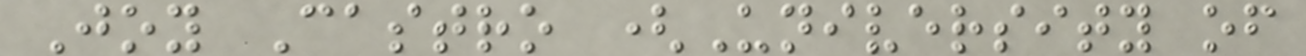Joy Castro (University of
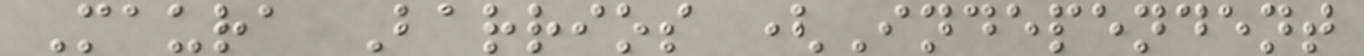Maura Barrios (Independent
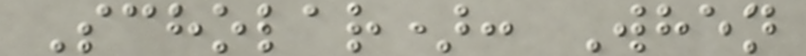Scholar): When
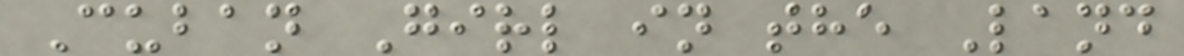Cuban Girl in the Land
